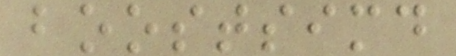boostsimd
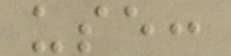use:
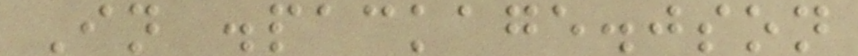In .package.json
